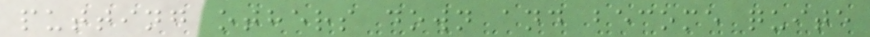putting others down and become quite
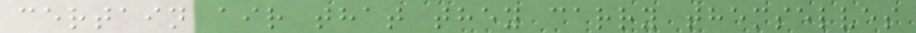certain air that they carry themselves
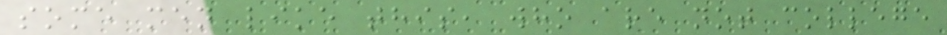some men like this, who are not college
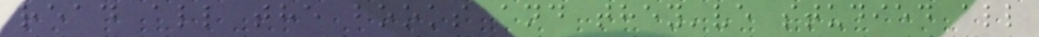read all the books and they've studied all
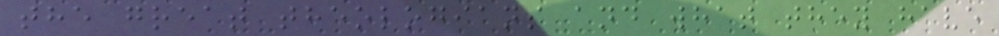the great theologians and what they have
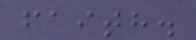faith.
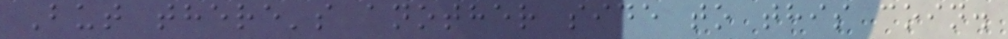But there's another side to this coin.
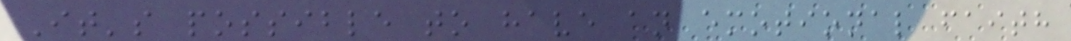It's possible to have an emotional faith
